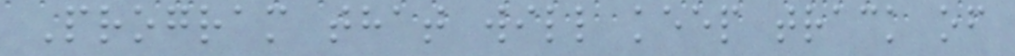Program that will keep track of
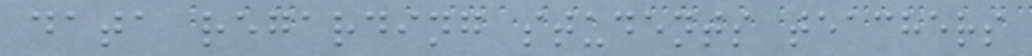data regarding students teachers
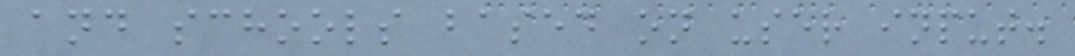and schools based on user input.
